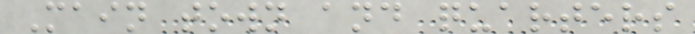Main town and quarters
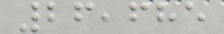26,685
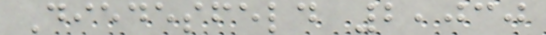Diedesfeld 2,030
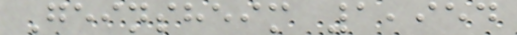Geinsheim 1,954
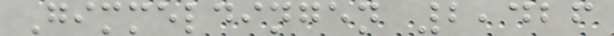Gimmeldingen 2,426
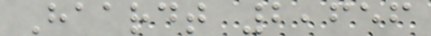Haardt 2,656
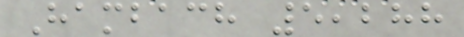Hambach 5,288
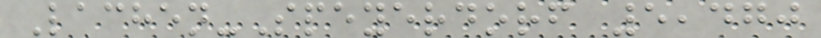Lachen-Speyerdorf 5,470
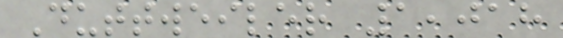Duttweiler 1,018
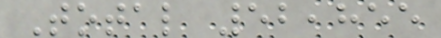Total 52,855
